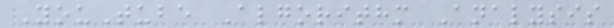YouTube Algorithm Analysis
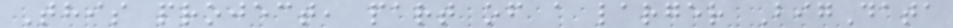This project, part of a larger BigData
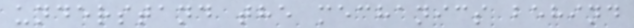understand the mechanics behind
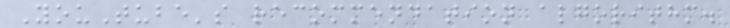YouTube's recommendation algorithm.
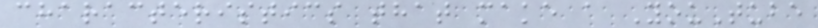characteristics that make a YouTube
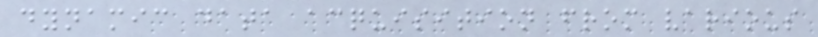dynamic data acquisition from various
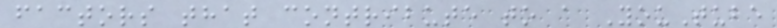factors that contribute to a YouTube
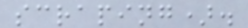scraping).
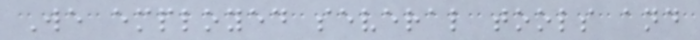We employed several tools and
